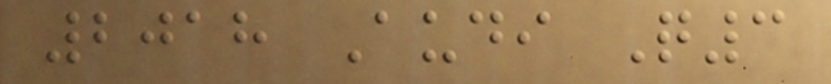2018 Audi Q3
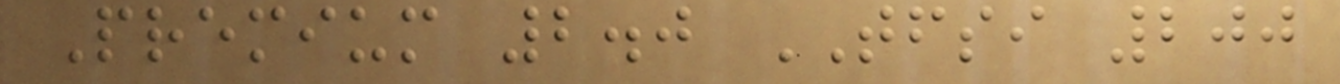Premium 2.0 TFSI 200
